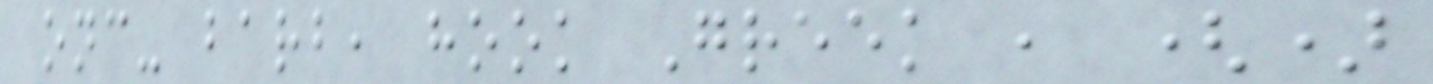onc- barb, hook Greek , ()
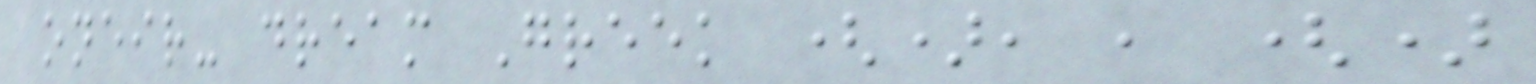oneir- dream Greek (), , ()
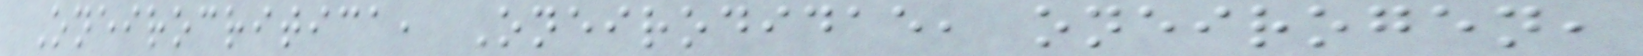Oneirocritica, Oneirodidae, oneirogen,
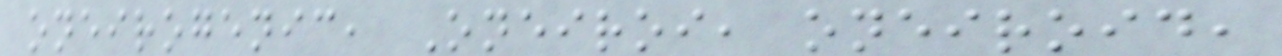oneirogenic, Oneiroi, oneiroid,
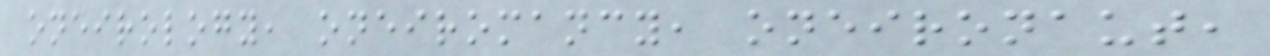oneirology, oneiromancy, oneironaut,
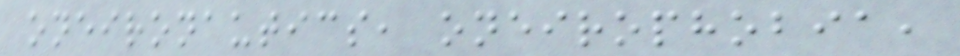oneironautics, oneirophobia,
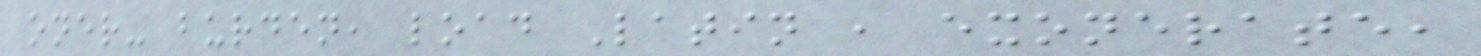oner- burden, load Latin , exonerate,
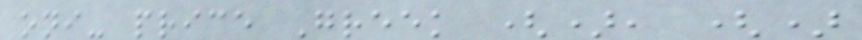oni- price Greek (), ()
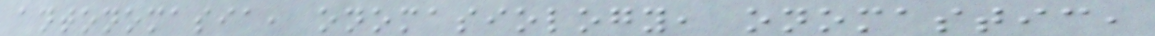antonomasia, onomasiology, onomastic,
